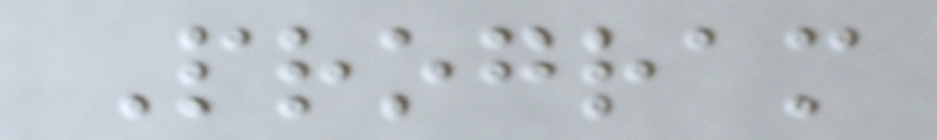Program
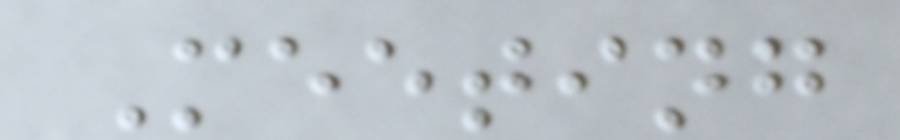Meeting
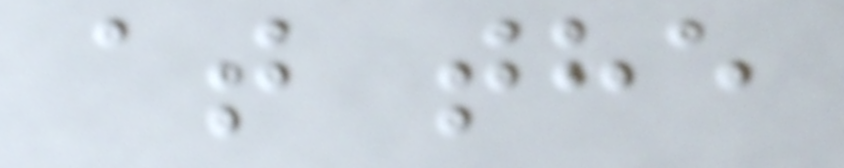at the
